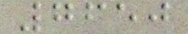7650
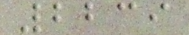2239
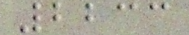2233
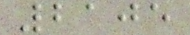2105
